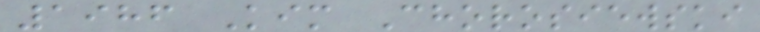1986 Kim Chorosiewski
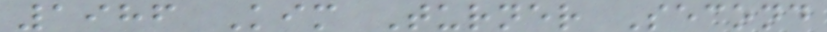1986 Kim Turner Second
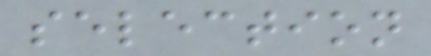selection
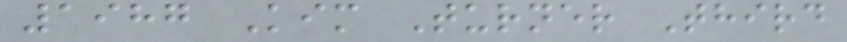1987 Kim Turner Third
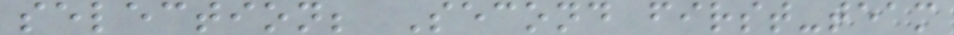selection; Second first-team
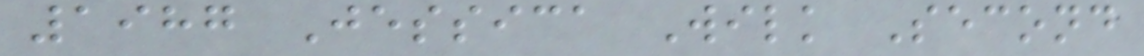1987 Jessica Wilk Second
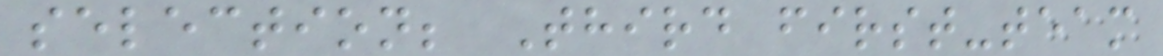selection; Third first-team
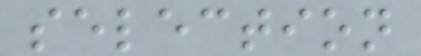selection
